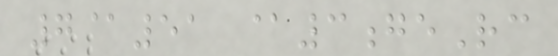7@51 @3geRc
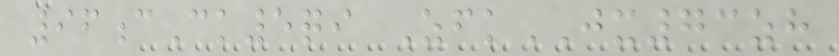96cCk5qi ZfkJX73zh
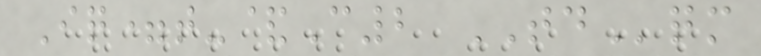Iq=t-&C2 TDqm
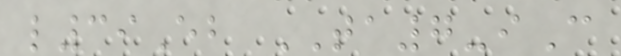l39Eb TA7-iC
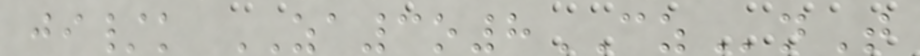ji/k ZA3o8CZnT
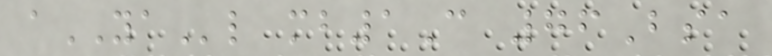aYAl mb1C 76Bsa
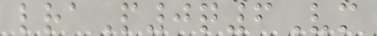lraP0q6Vm
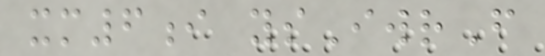xm6i ysIwrF
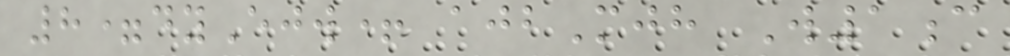8=dyEjw+ ajbMjh W1c
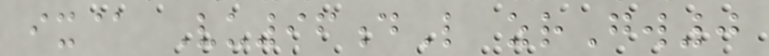ix@ Vu96dL zrGw0
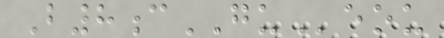B8cGUeou
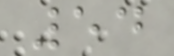54
